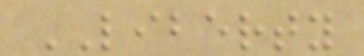LIBERTY
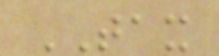TAX
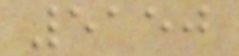5150
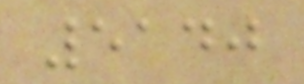5140
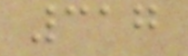317
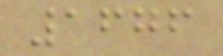1676
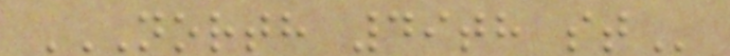NORTH 49TH ST
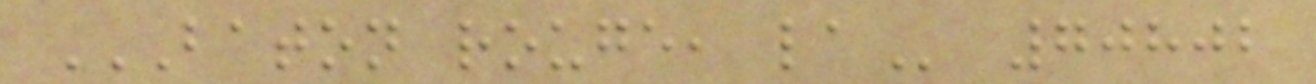BATON ROUGE, LA 70802
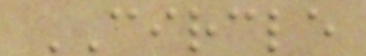CIRCLE
